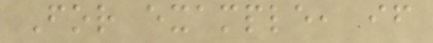For example, if
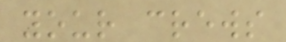your crews
